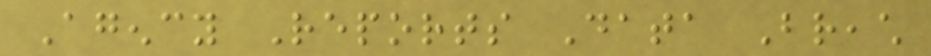Agency Reports Data Breach
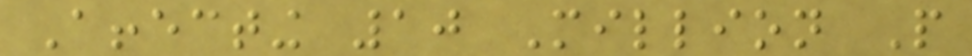Affecting 10 Million People
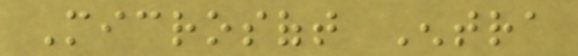Microsoft Entra
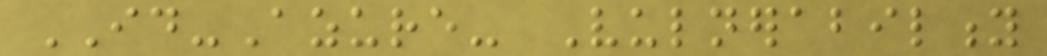ID-Azure- Vulnerability
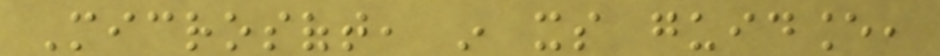Microsoft, in its guidance,
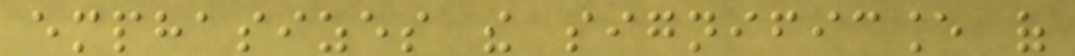emphasizes the significance of
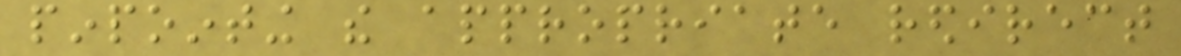pinpointing the appropriate redirect
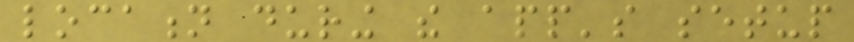location during the app's setup
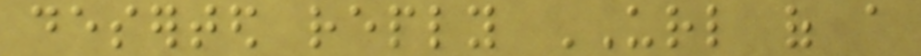deserted reply URL of a
